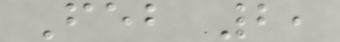Feb 2,
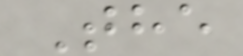The
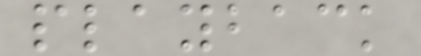playback
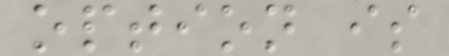option is
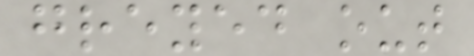greyed out
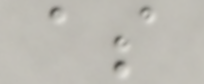as
